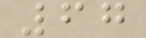67
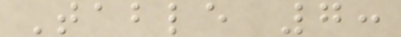Table 7:
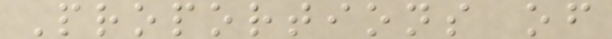Proportions of
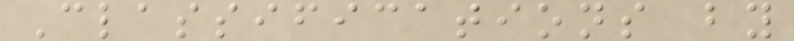Classifications by
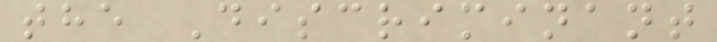the Discriminant
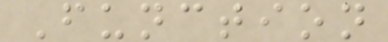Function
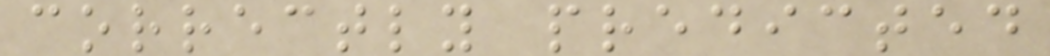correctly predicted
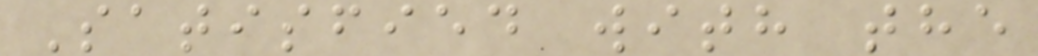Satisfied with the
